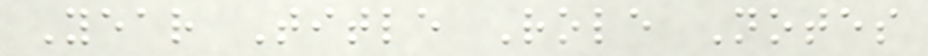Year Title Role Notes
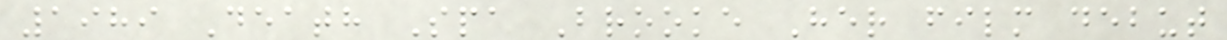1989 Death Spa Brooke Her film debut
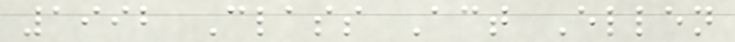1992 Class Act Ellen
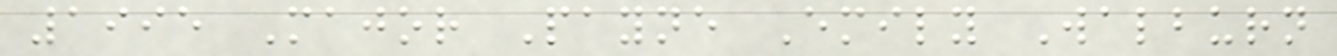1995 Major Payne Emily Walburn
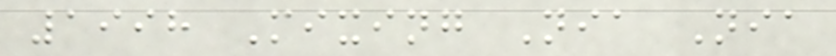1998 Mixing Nia Nia
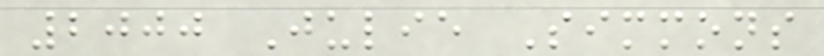2000 Julie Simmons
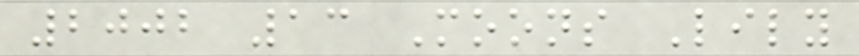2002 13 Moons Lily
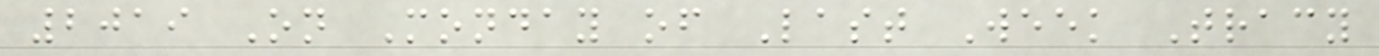2019 On Monday of Last Week Tracy
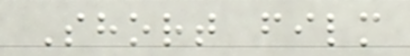Short film
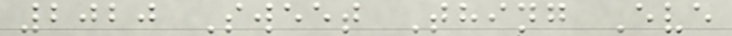2020 Sweet Thing Eve
